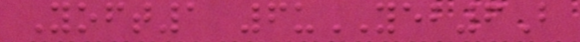Yoft1 6uYEB6B
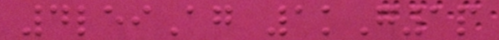4leiAg 1kG1p
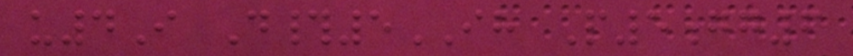u4I D#5IH P5gg6
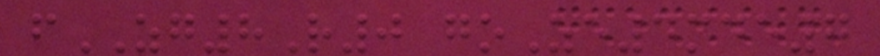fZG8R0 goZe4mde7
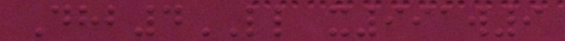Dhb4LL x991w9
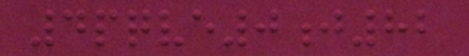4pqve0j82
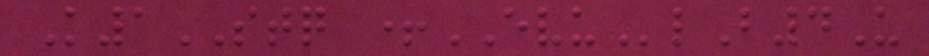K1STQ +EVUlB4U
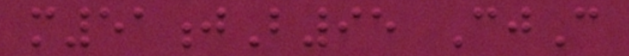m51jB95 CjC
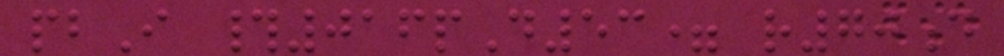pbI #016pD53= r70d
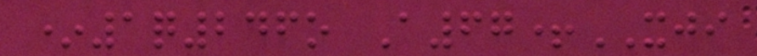*1q246o A67+XJI
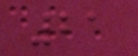21
